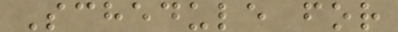Schedule for
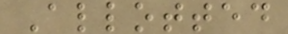Allotted
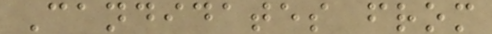Candidates from
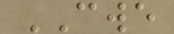CWE
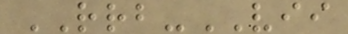RRB-VII
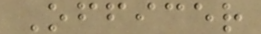Officer
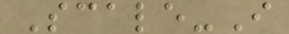Scale-I
